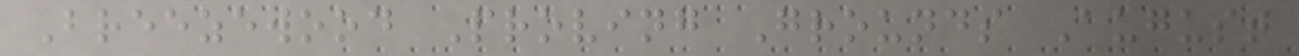Breezewood Proving Grounds August
